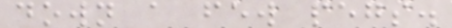down a few pegs.
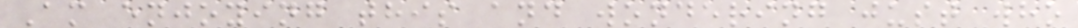Am enjoying this and wondering just who
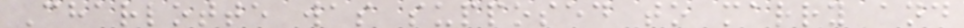Charlotte was supposed to marry and
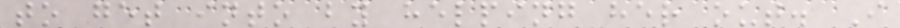to get into by helping her out. I
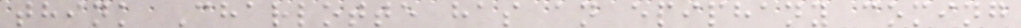think Charlotte has an epiphany coming
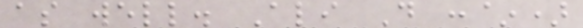as well. Ali D :~)
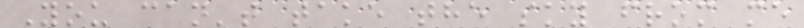You can't take the sky from me
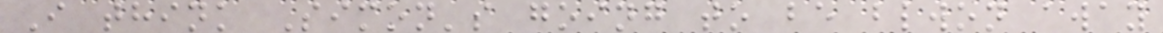I think Simon's going to be blwon away
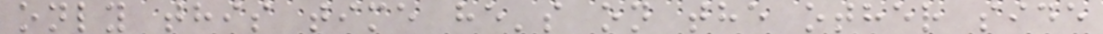only this time he's on the other side
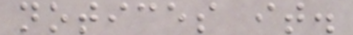notices it.
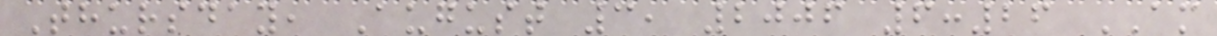Thursday, August 3, 2006 6:26 AM
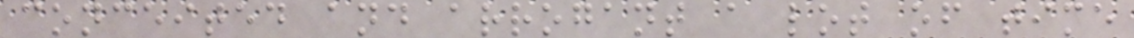conceited and arrogant a lot of time
